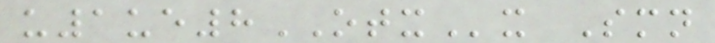u1ue8OTXx Smn
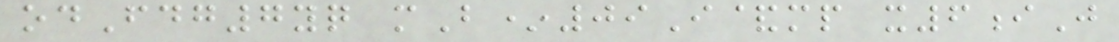odFdg7yq mB*09I&mp x6iJ
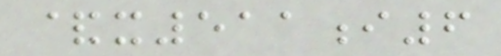&x511i6
